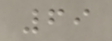69
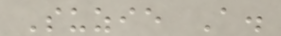Suzie A.
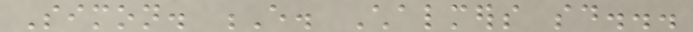Simon. E. Chalmers said...
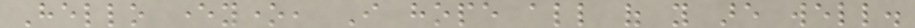Hello everyone, I hope all of you are well.
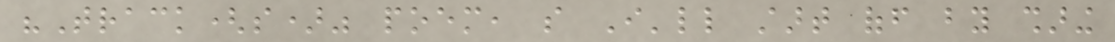"Track(s)" poem, so I'll start off by sharing
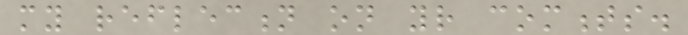my reflection on your comments.
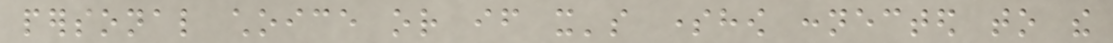personal choice or if it's somehow connected to the
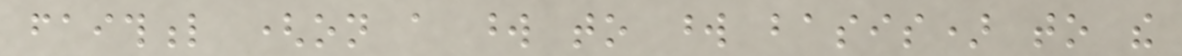faithful (on a word to word basis) to the
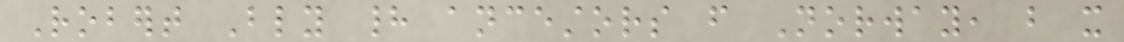Robert Bly had ancestors from Norway, but it
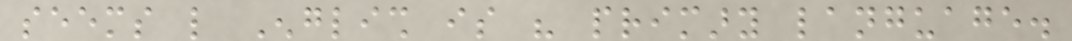seems like English is his primary language.
